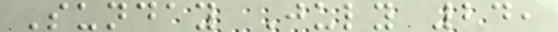Sunday July 24,
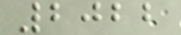2022
